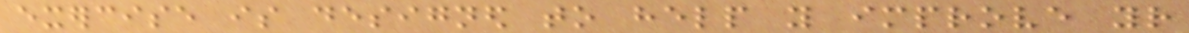exercise is designed to help you improve your
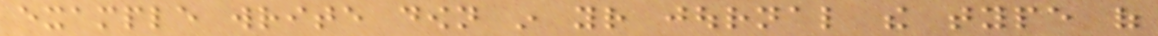example write down in your journal the type of
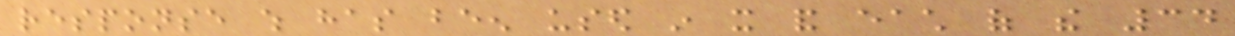response which has been used in it and each of the 34
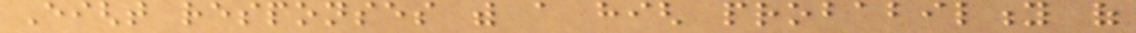Eight responses with a high probability of
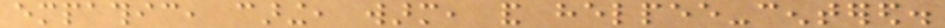empathic, caring, warm, and helpee-centered.
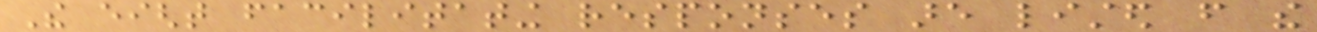The eight facilitating responses are listed from the
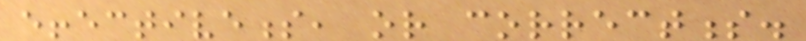effectiveness, or correctness.
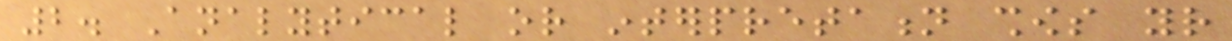2. Analytical or interpretation shows your
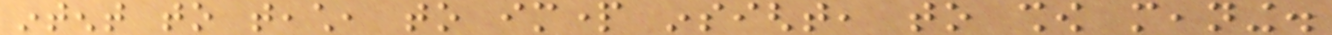intent to teach, to impart insight, to show meaning.
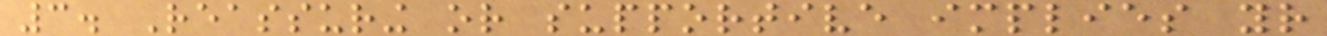3. Reassuring or supportive implies your
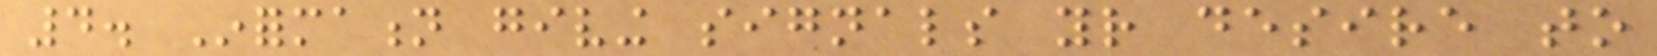4. Information giving signals your desire to
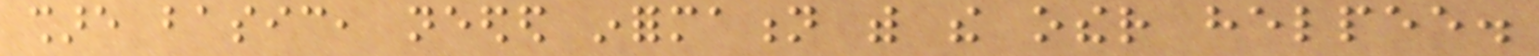share basic, needed information with the other helpee.
